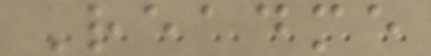Readme
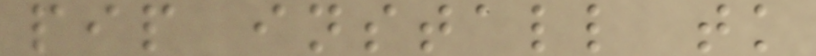pip install tk
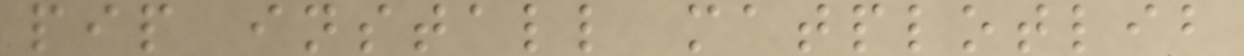pip install matplotlib
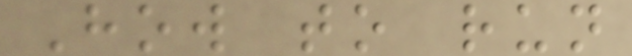How to run
